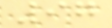97
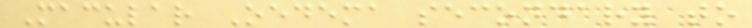Macular Oedema secondary to
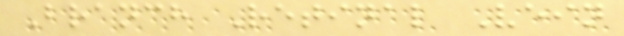Branch Retinal Vein
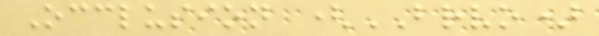Occlusion (BRVO)
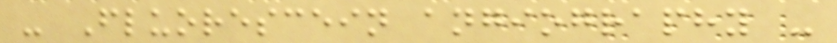- Fluorescein angiography -
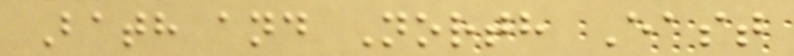Bath and North East
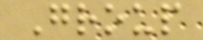Group
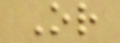Or
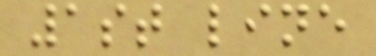1st line
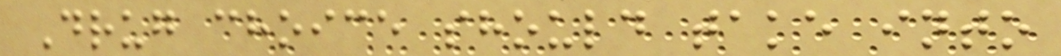Drug choice should take into
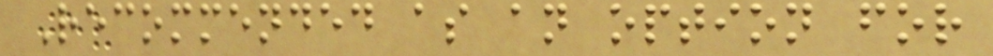Recommended as an option for
